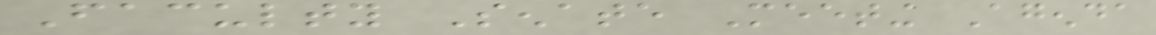Faculty Senate Meeting Agenda
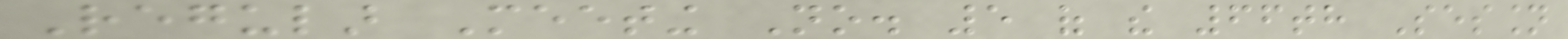Regular Meeting No. 5 of the 66th Session
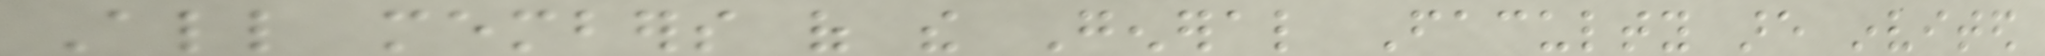All members of the General Faculty are invited
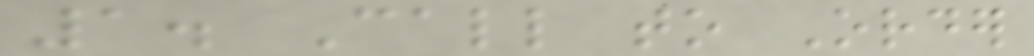1. Call to Order
